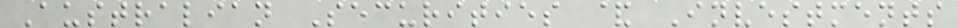Australian Securities & Investments
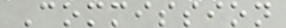Commission
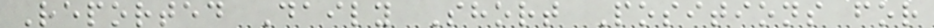Reported Daily Short Positions for
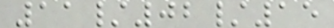11/02/15
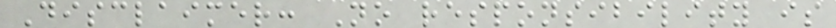Disclaimer: No responsibility is
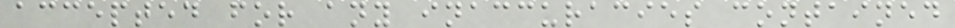accepted for any inaccuracies contained
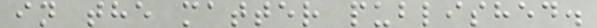in the matter published.
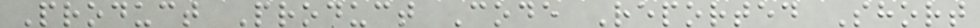Product Product Code Reported Short
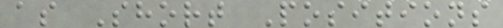as Short Positions
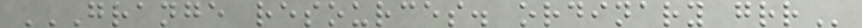GRANGE RESOURCES. ORDINARY GRR
